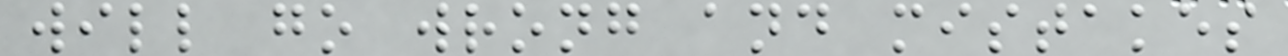will go wrong and mistakes
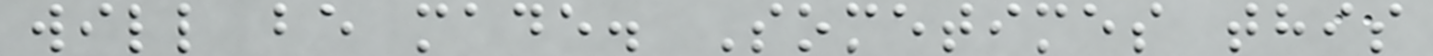will be made. Sometimes this
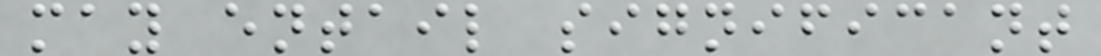may entail significant
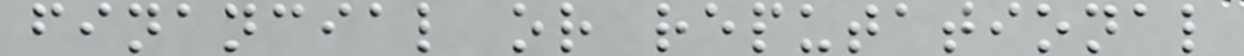financial or reputational
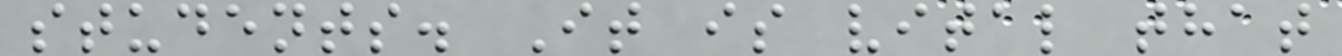students. It is vital that
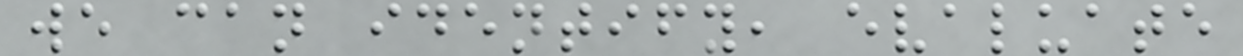we can identify, evaluate
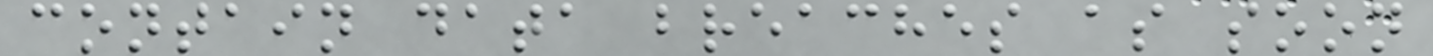contain data breaches as soon
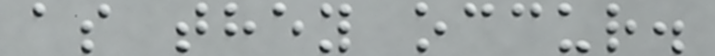as they occur.
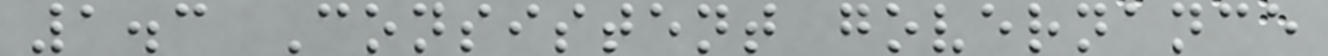1.3 Consistent governance
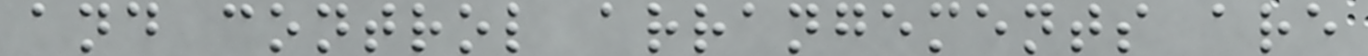and control arrangements are
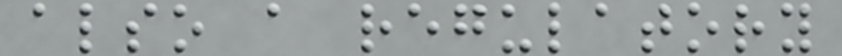also a regulatory
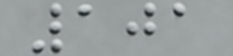101
